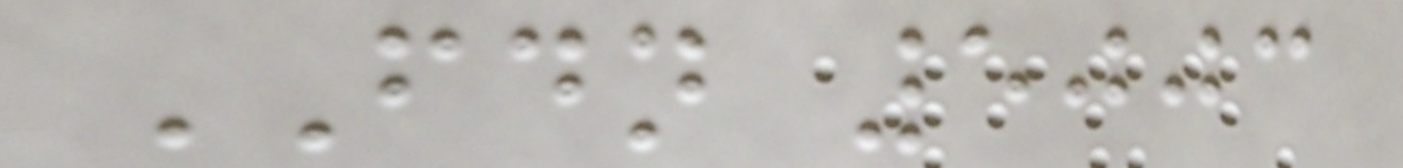FDN 5003
